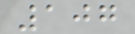107
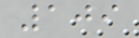109
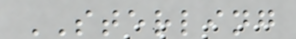STERLING
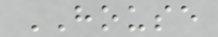HOUSE
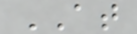AT
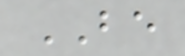BE
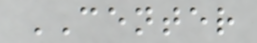CENTER
